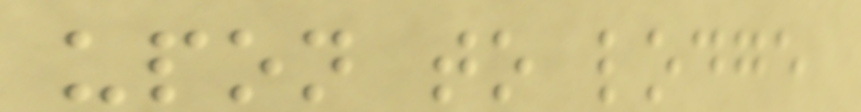upon to lodge
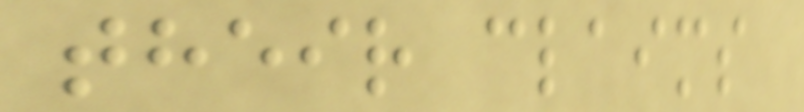their claims
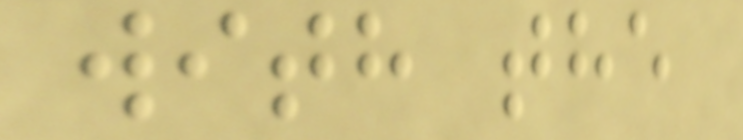with the
